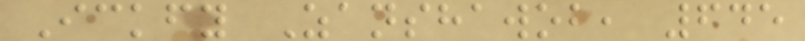Ickfy Zanshawob, 645
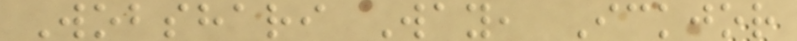Wobshari Way, Ickjor
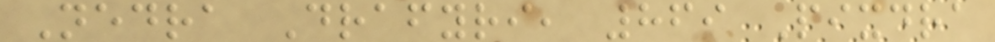Nedra Drafyri, 869 Pixdra
